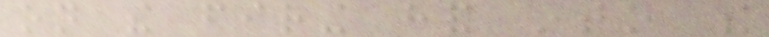on the firing hand into the
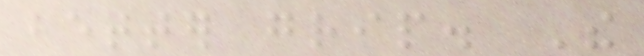better grip. The
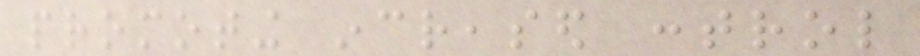promoting increased control
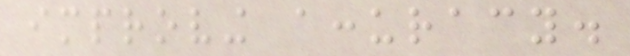improving accuracy.
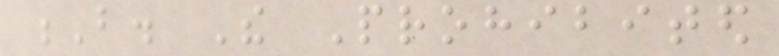B. The Prohibited
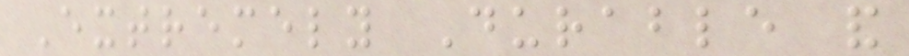Extremely Durable and
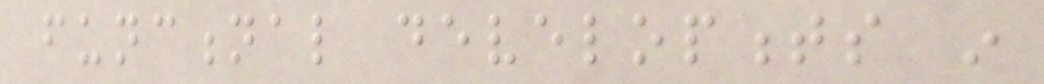functional developments in
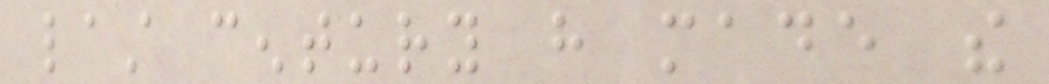last century have made the
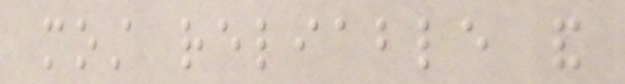most reliable and
